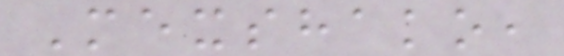Mexshako,
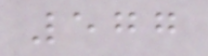577
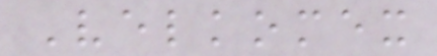Velkomex
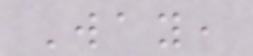Way,
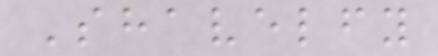Shavelfy
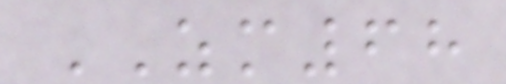ZM68
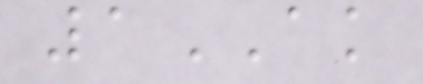1AK
